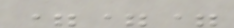===
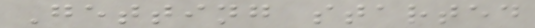Getting started
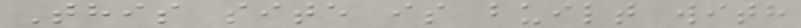This site is built with
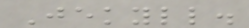Jekyll.
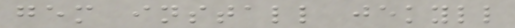gem install jekyll
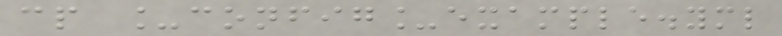cp _config_example.yml
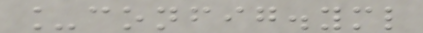_config.yml
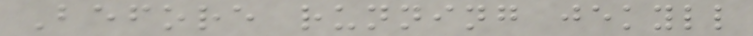Before running jekyll
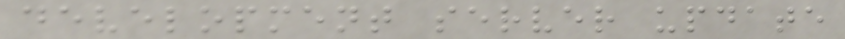development server update
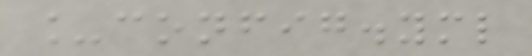_config.yml
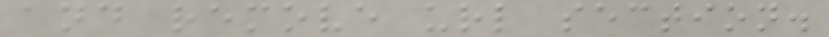and remove url section.
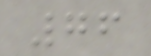76
